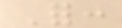For:
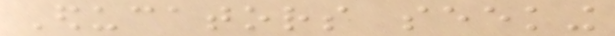Educators seeking
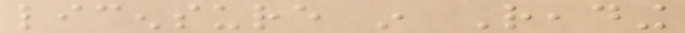licensure in Reading
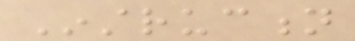Instruction
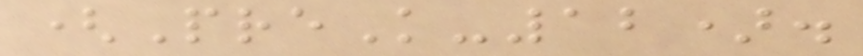(PreK-12).
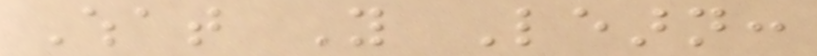What You Learn:
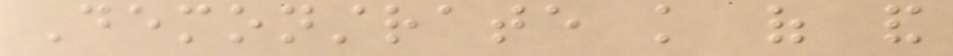Demonstrate knowledge of and
